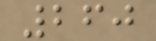260
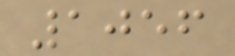1056
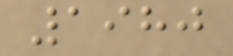1980
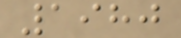1980
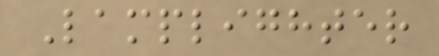Lamplighter
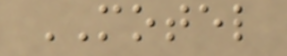MOTEL
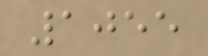1055
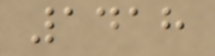1418
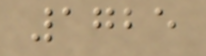1725
